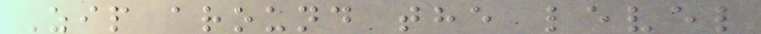Zip around the level
